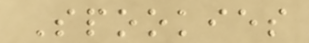Spookies
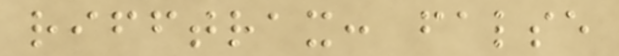rifftrax: false
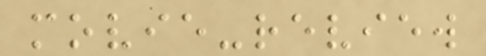movie-review
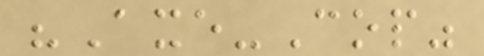"Axe-Cop"
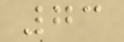73
